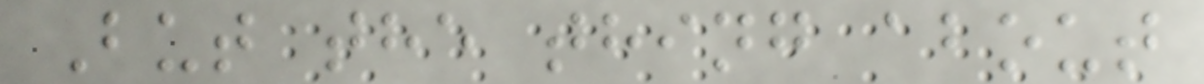But the thing about
